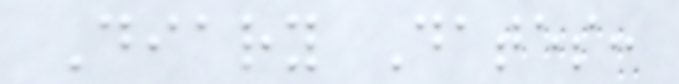Diary Dates:
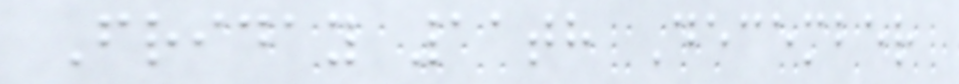Friday 11th December
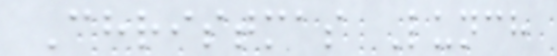Christmas Lunch
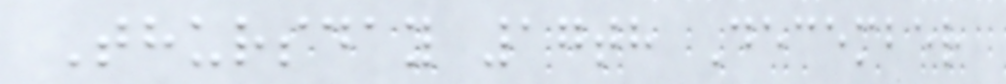Thursday 17th December
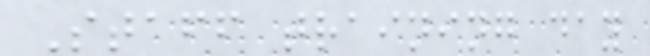Staff training day
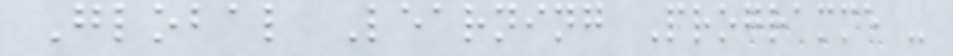Global Learning Programme -
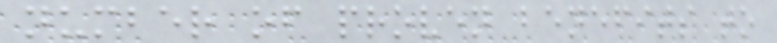number of proven benefits to
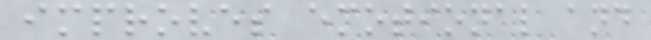improves emotional and
